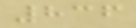836
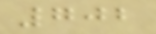702
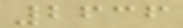2636
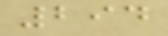294
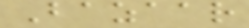Bazaar
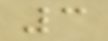3
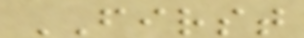FIRST
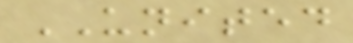UNITED
